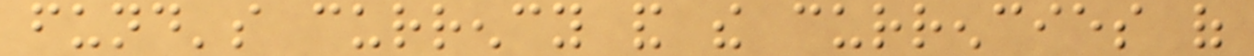fund's currency and the currencies of
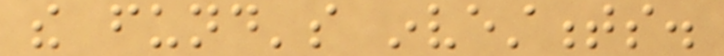the fund's investments.
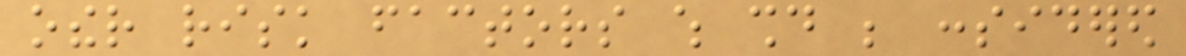other risk factors which should be considered
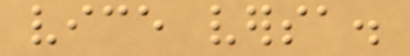vice versa.
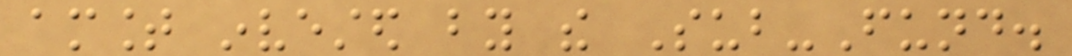amount invested by the Sub-Fund.
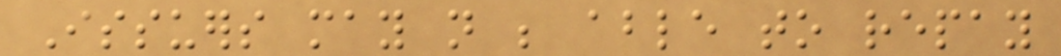Issuers may not be able to repay
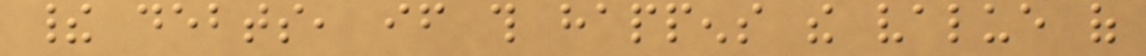their debts, if this happens the value of
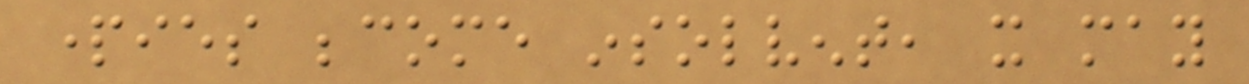parties become insolvent, it may
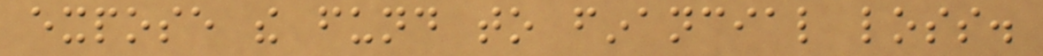expose the fund to financial loss.
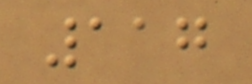117
